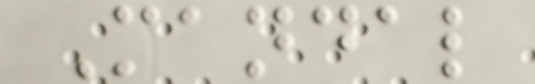Mandal
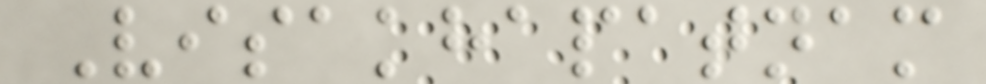Visakhapatnam
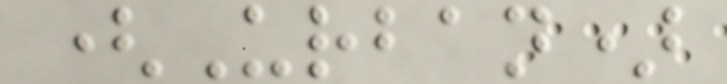(Urban)
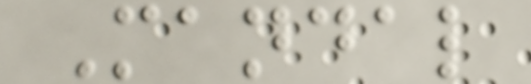Mandal
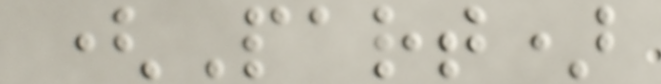(Part)
